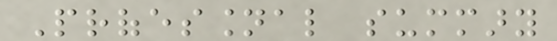Professional summary
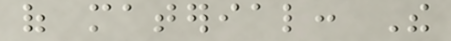of material: The
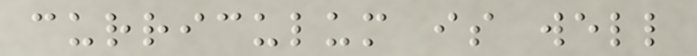curriculum is well
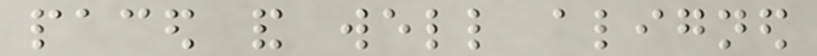paced and well aligned
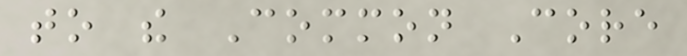to the Common Core
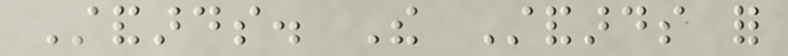Standards. The Standards for
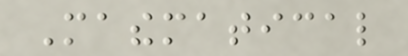Mathematical
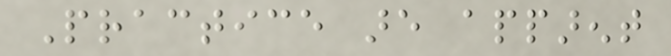Practice are apparent
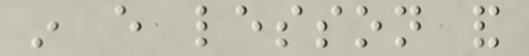in every lesson and
